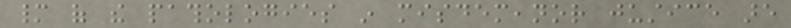many of the pathologies in misdemeanor justice are
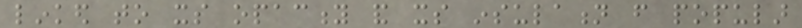linked to its opacity and its insulation from popular
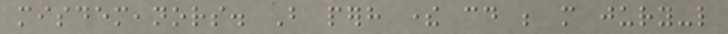misdemeanors. But perhaps there could be more jury-like
